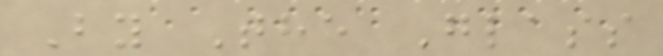By The Glass
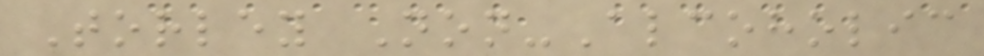Torley Non-Alcoholic
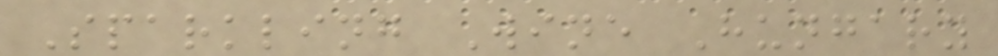Sparkling Wine Hungary
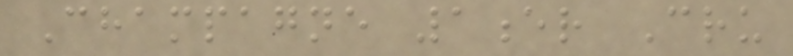Champagne 1er Cru
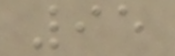95
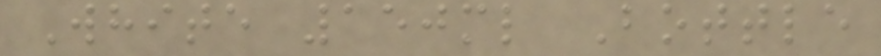White 150ml Bottle
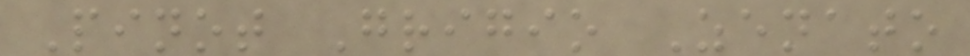Pinot Grigio Zenato
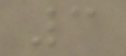3
